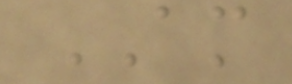AM
